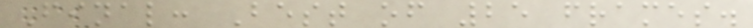Final: Best of 25 frames.
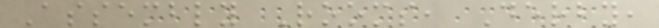Assembly Rooms, Derby,
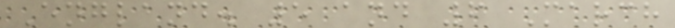England. 5 and 6 March
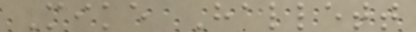Mike Hallett
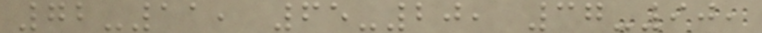72-11, 65-20, 37-90,
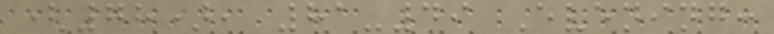(78), 81-49 Evening:
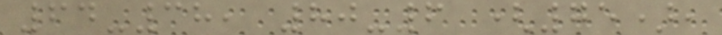64-38, 80-6 (75),
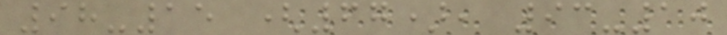98-15 (67), 93-10
